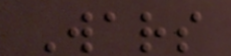Wars
